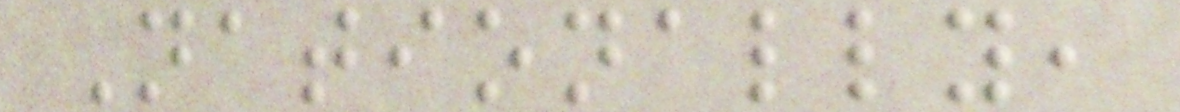Nationally,
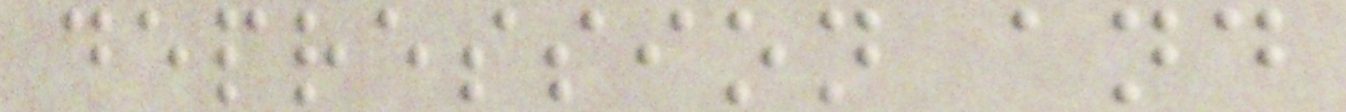depression and
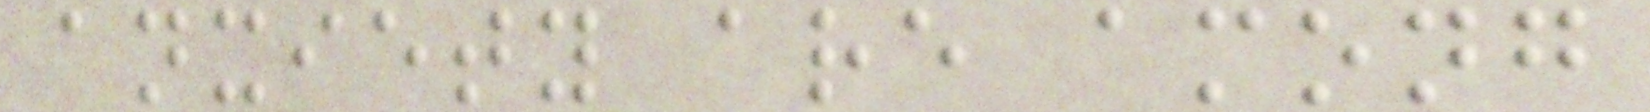anxiety are among
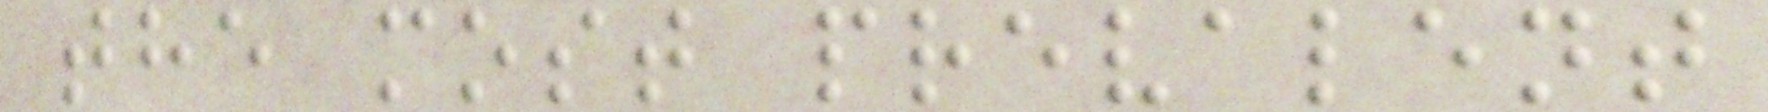the most prevalent
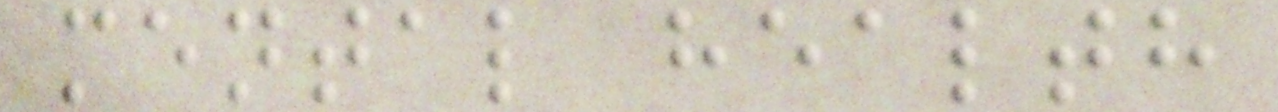mental health
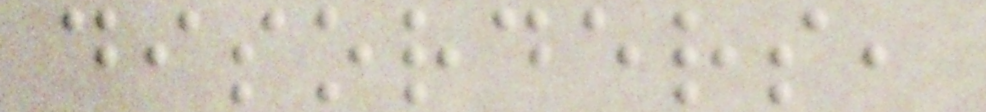disorders,
